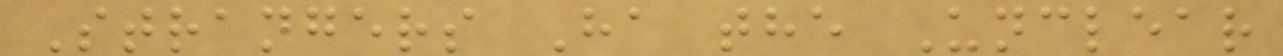Strangers Ha the Unclear
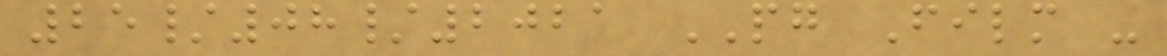25/08/2021 PG Film -
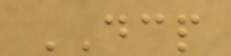DCP
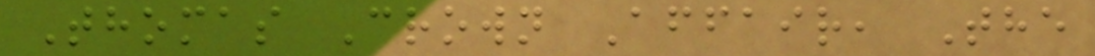Thomas Crown Affair, The
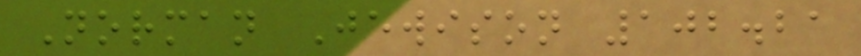Norman Jewison 102.21
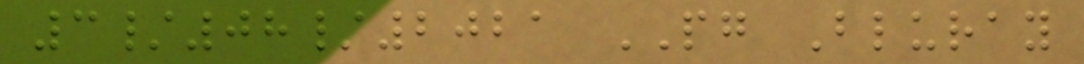3/08/2021 PG Bluray
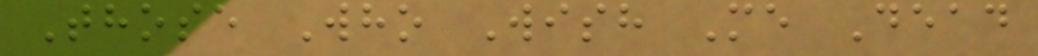Those Who Wish Me Dead
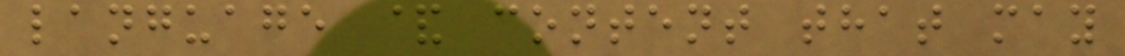language & content that may
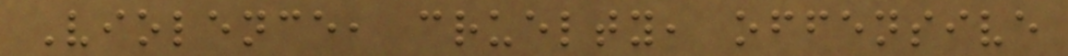Violence, cruelty, offensive
